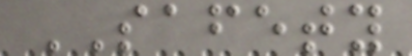SAFETY
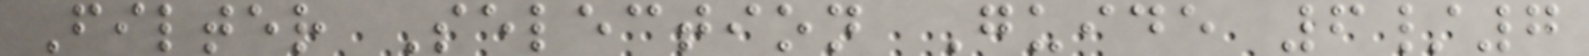Filter Selection Guide 6/7
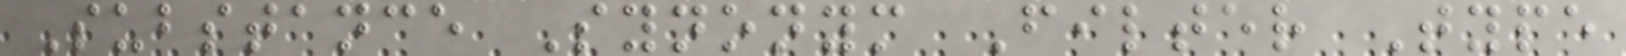Substance Synonym Filter Type
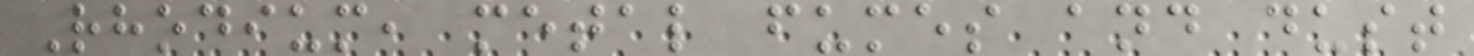Rhodium, metal fumes and dust
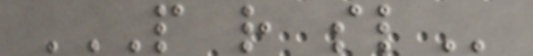P R SL
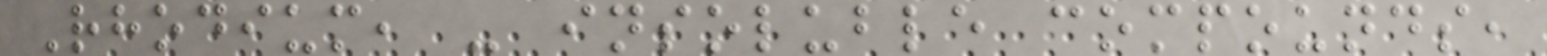Rhodium, - insoluble compounds,
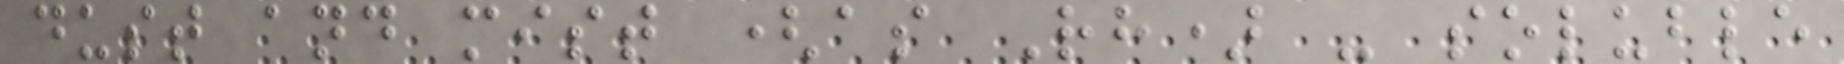dust and mist (as Rh) - soluble
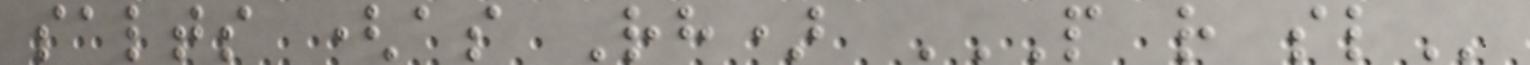salts (as Rh) P R SL
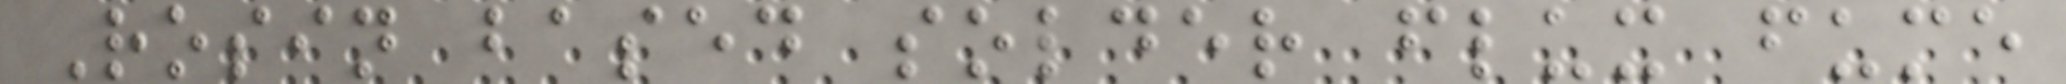Rosin based solder flux fume
